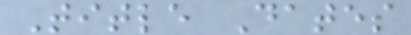Title Dates
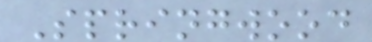Springwood
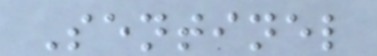Sentinel
